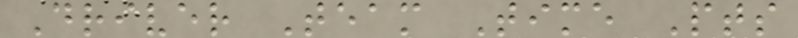Driver Team Time Pts
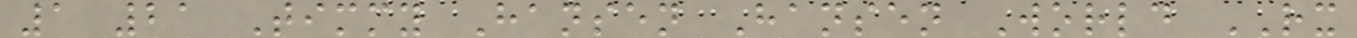1 21 Timmy Hansen Hansen World RX
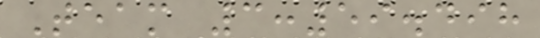Team 3:59.498
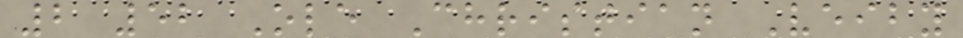2 52 Ole Christian Veiby
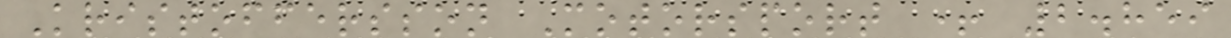Kristoffersson Motorsport + 2.859
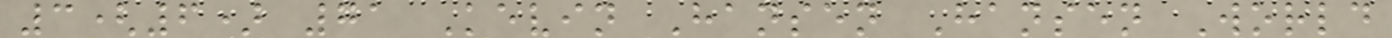3(6) 71 Kevin Hansen Hansen World
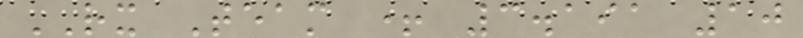RX Team + 3.191 10
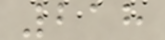218
